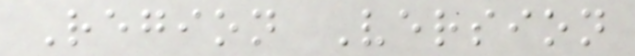Region Version
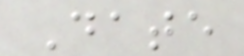Date
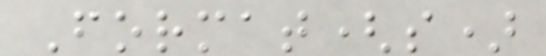Format(s)
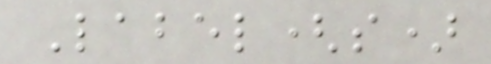Label(s)
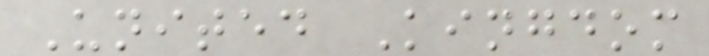United Kingdom
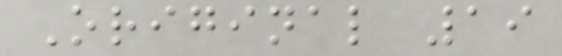Original 19
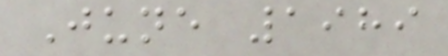June 1989
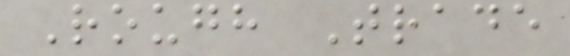Rough Trade
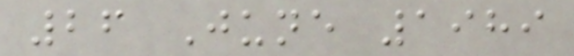26 June 1989
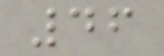46
